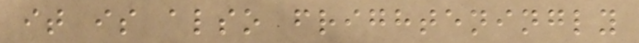it is also frighteningly
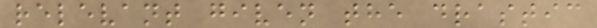relevant given the drastic
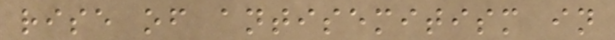rise of antisemitism in
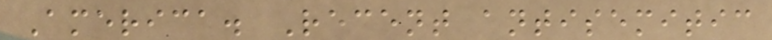America. Recent antisemitic
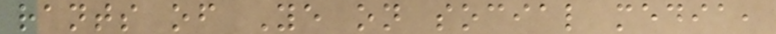rants of Ye on social media,
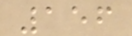156
